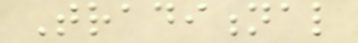Traditional
